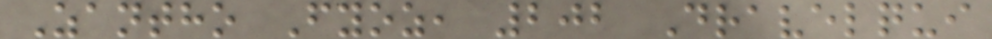Zantho Fyoz, 202 Dravelqui
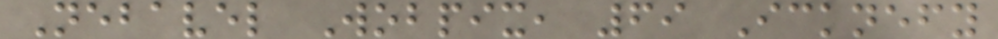Nebavel Wobpix, 69 Icknefy
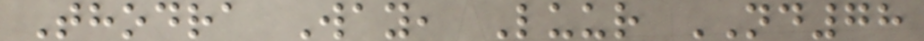Thodra Way, Luur ND78
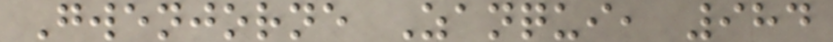Gwenjorne Zanqui, 984
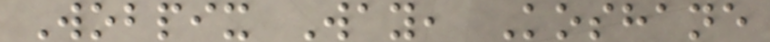Wobpix Way, Koshane
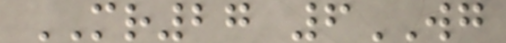MR27 6WG
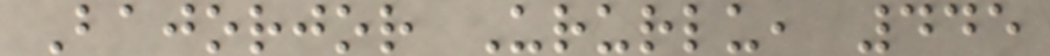Bajorjor Ururlu, 445
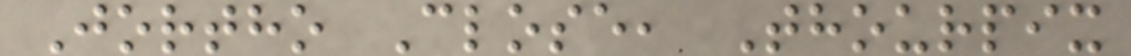Jortho Close, Thourpix
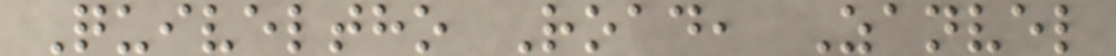Quiveltho Road, Zanvel
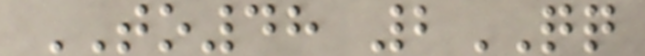TO48 2QQ
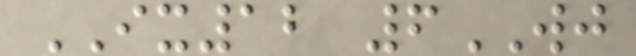IX12 6WJ
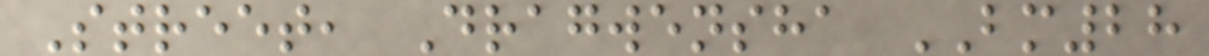Street, Dragwensha BM28
